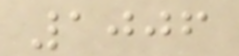1006
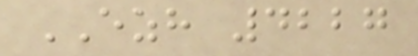EZH 4227
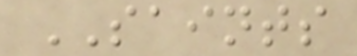SAINTS
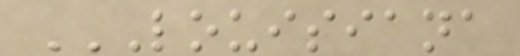LOUISIANA
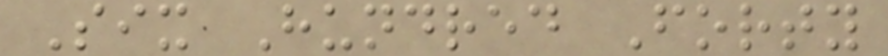Six Hundred Forty
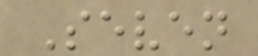Seven
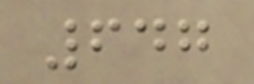647
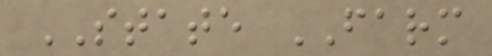STATE FARM
